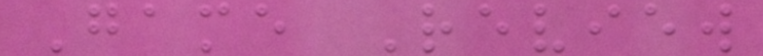Game Review
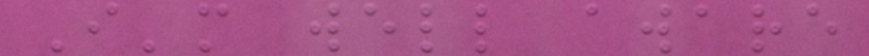I'm well aware
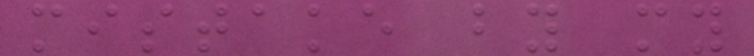mistake by my
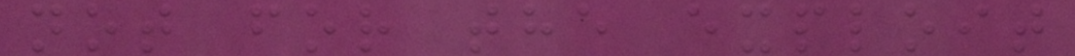not for the exploit
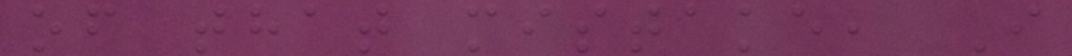of that mistake, I
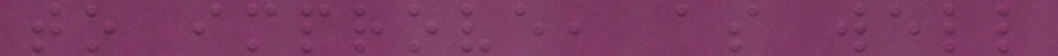to improve, as well
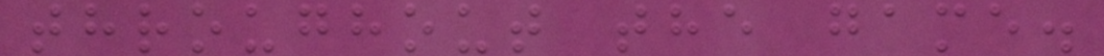throughout the game.
